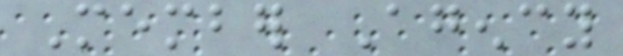Member Agency
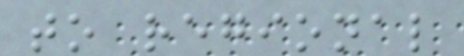to regional
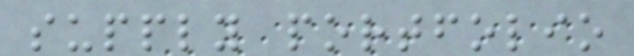supply portfolio
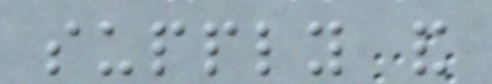supply and
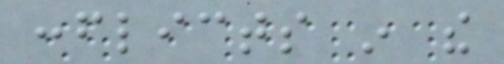conflicts in the
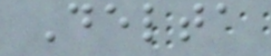Delta
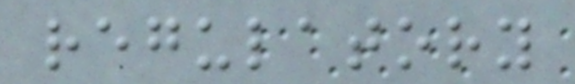regulatory
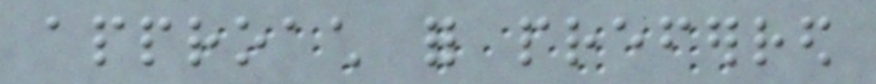approach for preferred
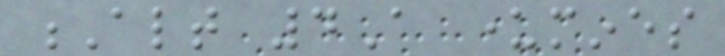Alt 4A undermines
